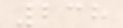238
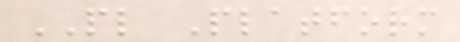PL Platform
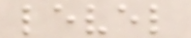level
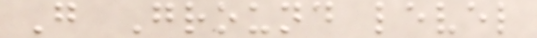G Ground level
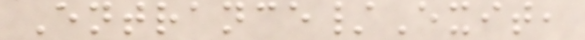Entrance/Exit,
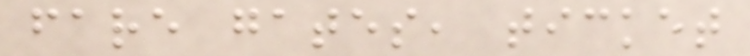fare gates, ticket
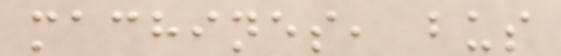machines, bus
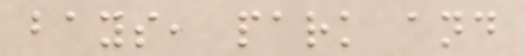bays, park and
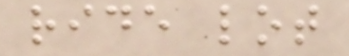ride lot
